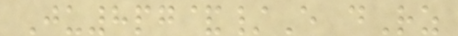Ju8pg&/E dRz
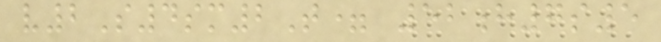v2S4sm2T= 52h7s5
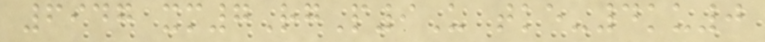6947 xm7RgP9U tke-4ku0
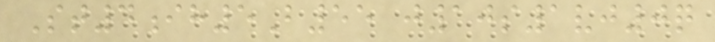St4ih5B55 j10s1vj0q
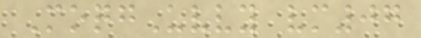MoqgUvvy vm07
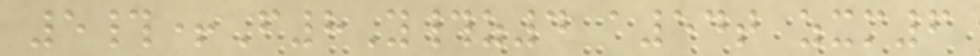5#+F8Y#z4 a54t zxm6
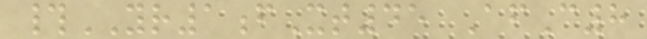#YR1fXt45 AfC8
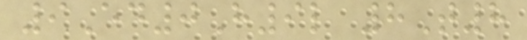9Ed0H9l 8T8
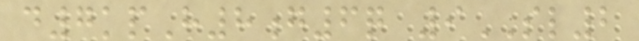d7kpH8g6q 9SL2
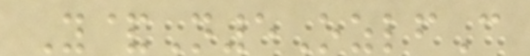Y&N5OzlfC
